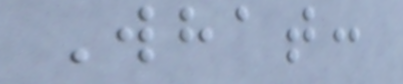What:
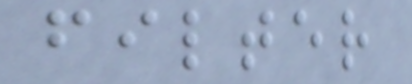filter
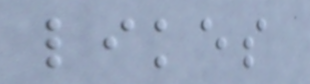likes
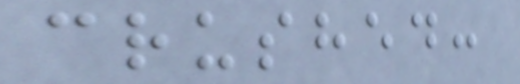crushed:
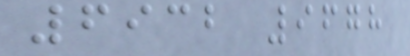6932 9678
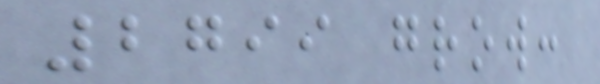2799 grow:
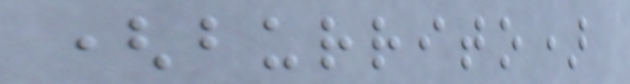(burrito)
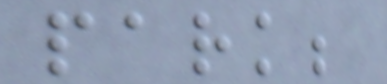park;
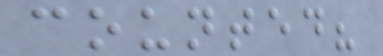counted?
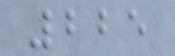225
